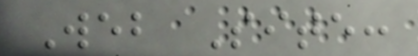Web Site:
